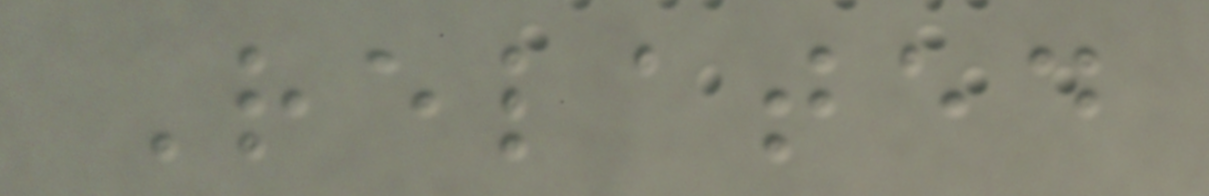Related
